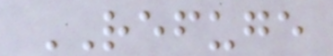REFUGE
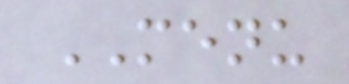MENU
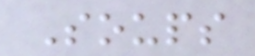Soups
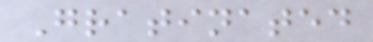Gratinated
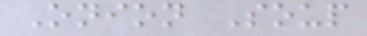Onion Soup
